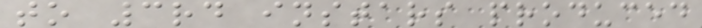to 3rd instars produced
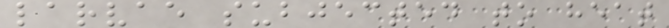larvae subjected to heat
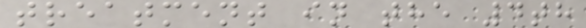treatment in the 4th
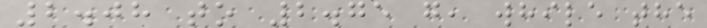2.08 to 2.75 g, while the
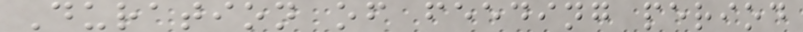Duration of feeding period
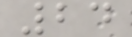24
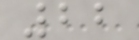22
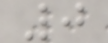0
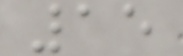15
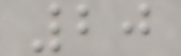20
